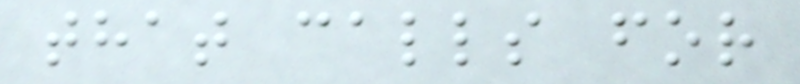that calls for
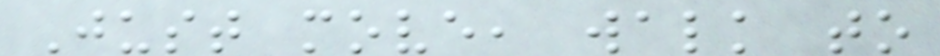Just move, walk to
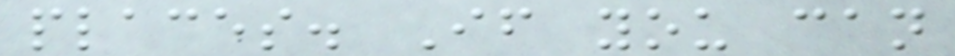places. If you can
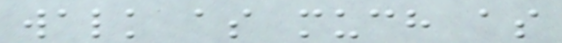walk as much as
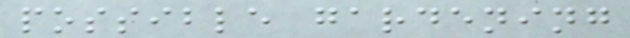possible gardening
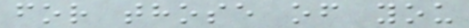for those of you
